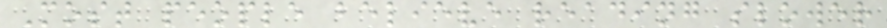Most people believe reading slower
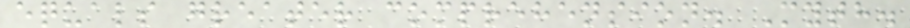equals greater comprehension. Myth.
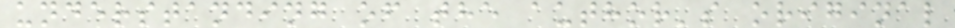understanding of the author's original
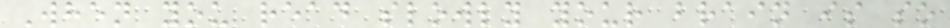When you read slowly your brain is so
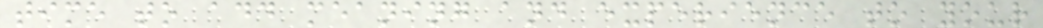time to add meaning and experience to your
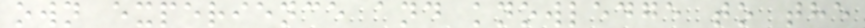own experience and knowledge to the
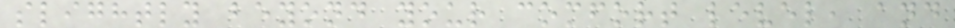slightly beyond your comfort level, and
